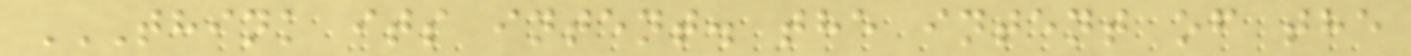THINK ITS INTENT. THE INTENT OF THE
